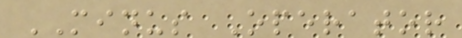MINUS Operator
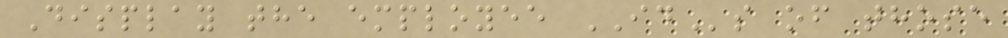Display the employee IDs of those
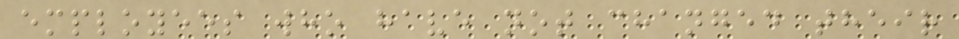employees who have not changed their
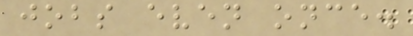jobs even once.
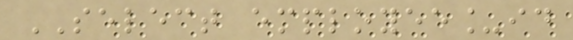SELECT employee_id
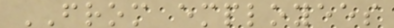FROM employees
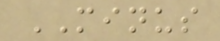MINUS
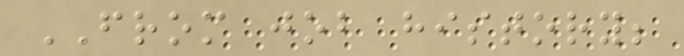FROM job history;
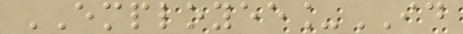EMPLOYEE_ID
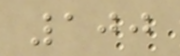100
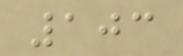103
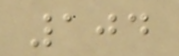104
